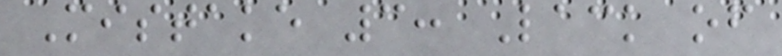Mistake 3: Lack of
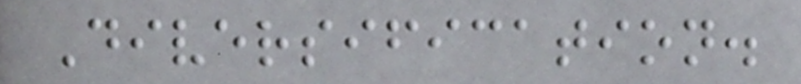Diversification.
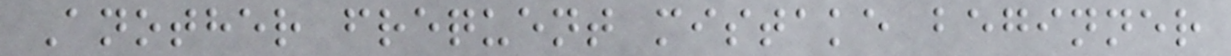Another frequent mistake beginner
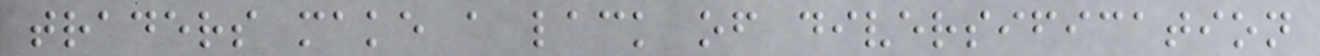traders make a lack of diversification
